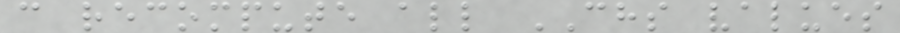c recompute all CHS values
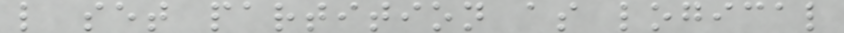l set partition as logical
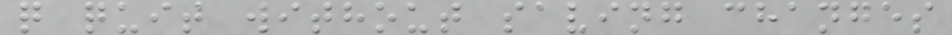q quit without saving changes
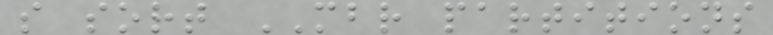s sort MBR partitions
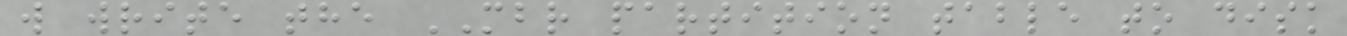w write the MBR partition table to disk
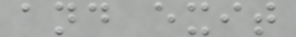and exit
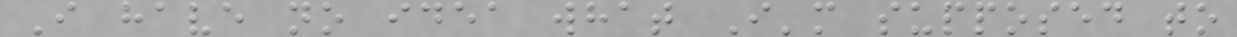I have no idea what I'm supposed to
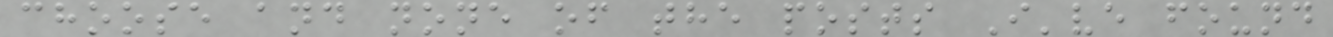choose and none of the posts I've found
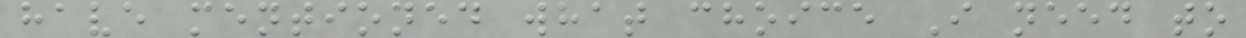have mentioned what choice I need to
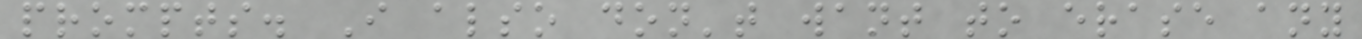prompts. I also don't want to erase any
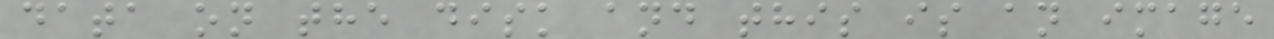data on the disk and this is an image
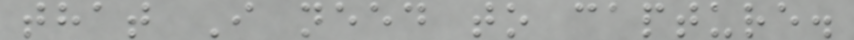that I need to capture.
